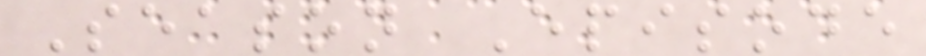Season Episode
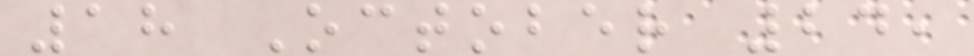18 October 24,
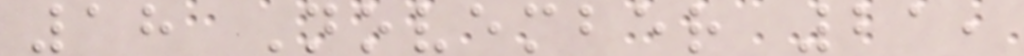18 November 21,
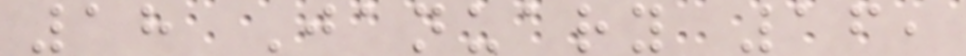18 January 16,
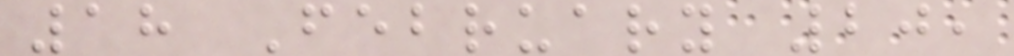18 February 20,
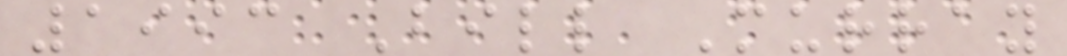1993 Bill Murray
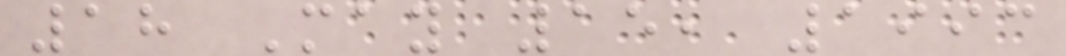18 May 15, 1993
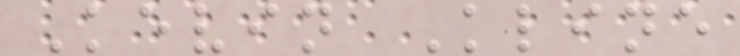Kevin Kline
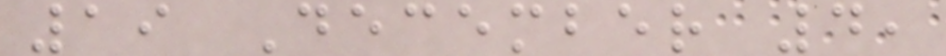19 December 4,
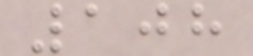108
